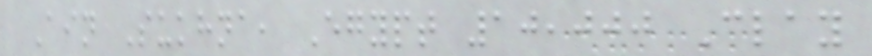Ain Sukhna, Egypt 10,000 Clay
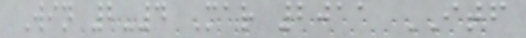Win 2-4 Mar 2011 ITF
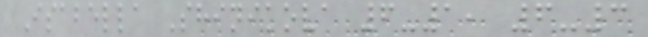Isabella Shinikova 6-1, 6-3
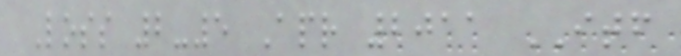Loss 2-5 Apr 2011 ITF
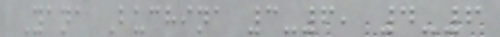Yana Buchina 3-6, 4-6
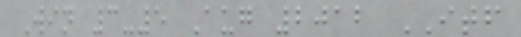Win 3-5 Aug 2012 ITF
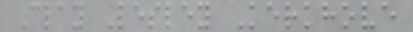Clay Lesley Kerkhove
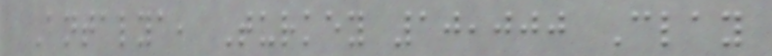Antalya, Turkey 10,000 Clay
